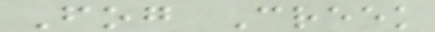Fog Creek
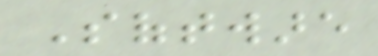Software
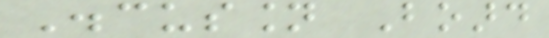Discussion Board
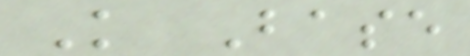Knowledge Base
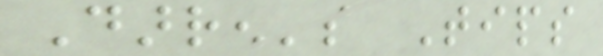Darren's Tips
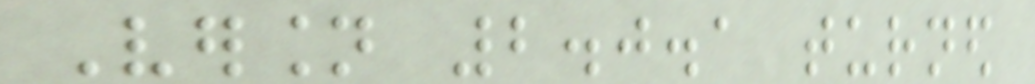Version 2.0.1 turned
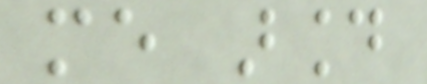me around
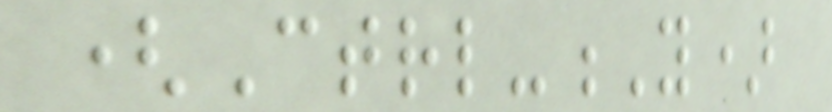(Ctrl-Y)
